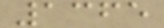1365
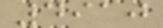4910
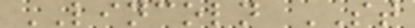LINCOLN ST
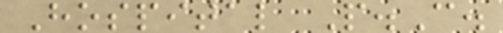Hospital P.C.
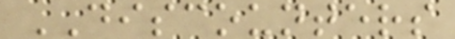DISCOUNTERS
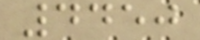4450
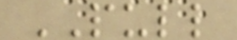PULL
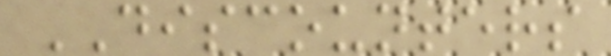DISCOUNTERS
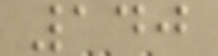140
